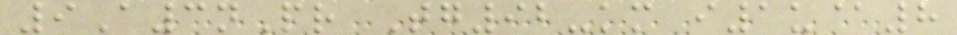9A3nPr Tg92-km i1u@8
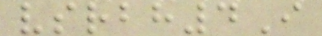vsrbh4I
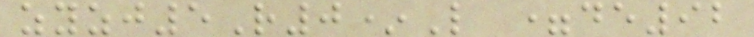zyzj5R0*L =de92
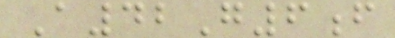A42G6f
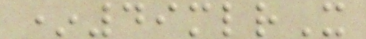*49mlrX
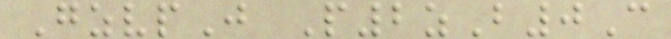GzvpJ P2zB0C
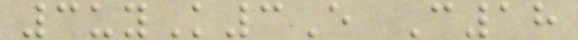3uyK3E C18
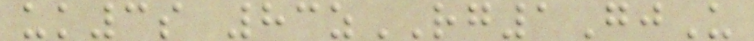uk3s 83zRG1GjU
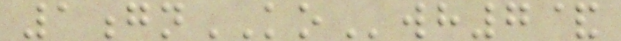1gnKOwh7&
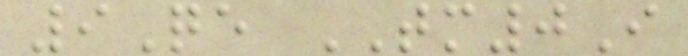9Qe TM0I
